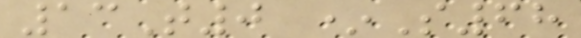13T0 *S68
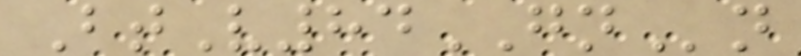BtV84GNn
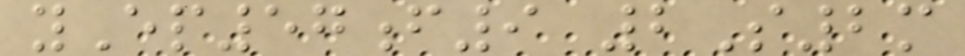yEp57f9 2S2m
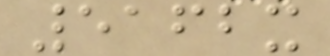5162x
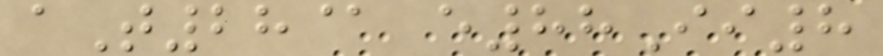aT28@ e88Ii8
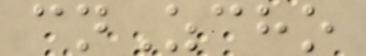cnZcho
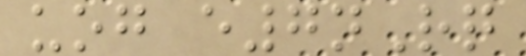uog e7nRq
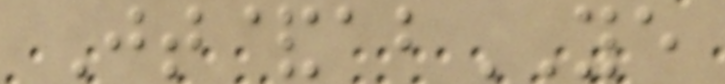Jt&abYE
